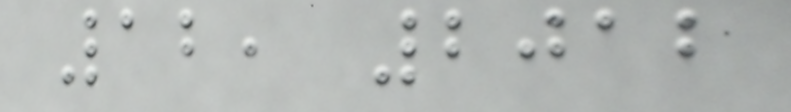12, 2012
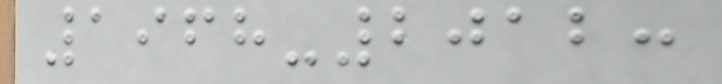1968-2012:
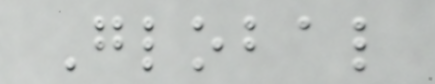Global
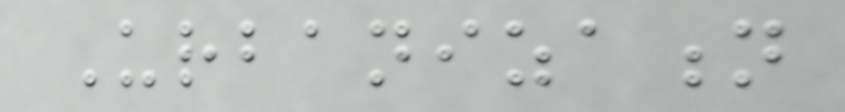Urbanization
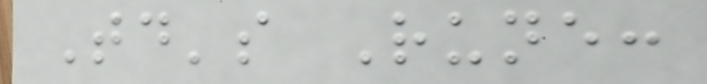Today's Rune:
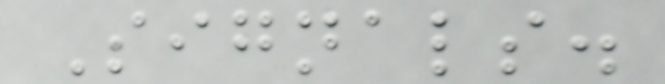Signals.
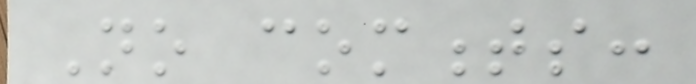No comments:
